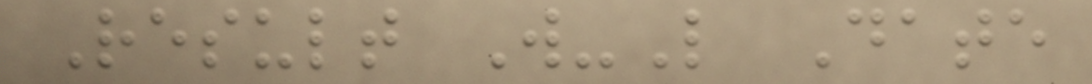Result W-L Date
